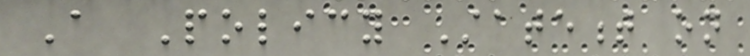A Policy Statement on
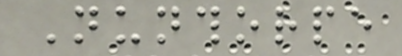Nunthorpe
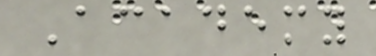Academy
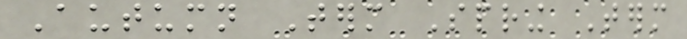Autumn Term Spring Term
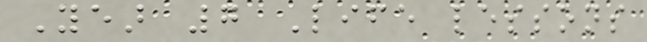Year 7 Life lessons
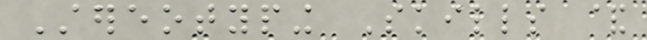Stereotyping Skills &
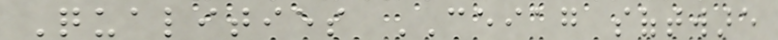Qualities CEIAG software
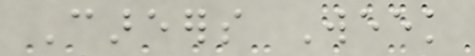Careers Week
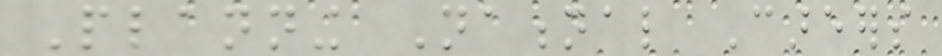Planning National Careers
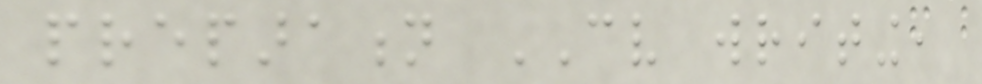preparation CV writing,
